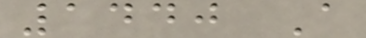1440 A
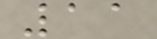11
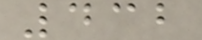432
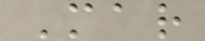Mar
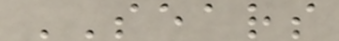SEARS
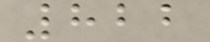822
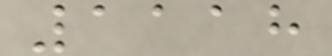1118
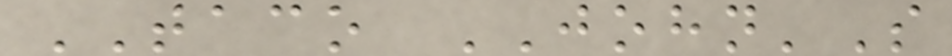TACO JOHN'S
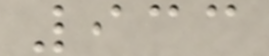933
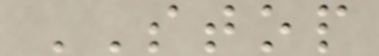STOP
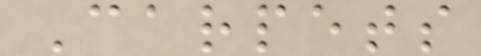Carpets
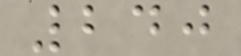240
